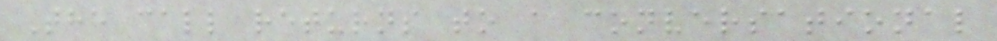The call returns to a conversational
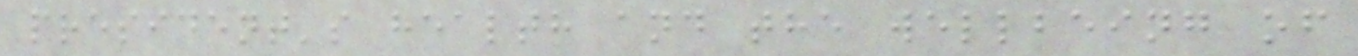president's health and the wellbeing of
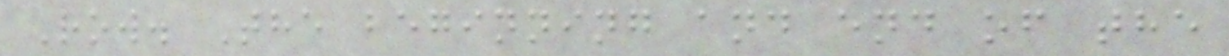Row. The beginning and end of the
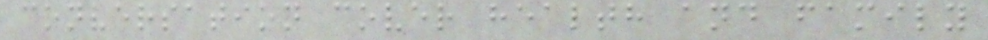conversation cover health and family
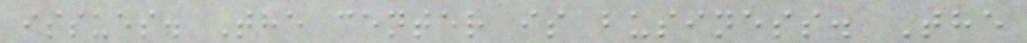issues. The center is business. The
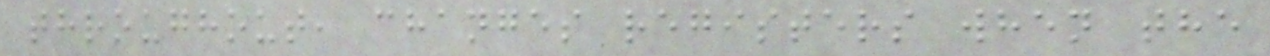throughout, changes registers when the
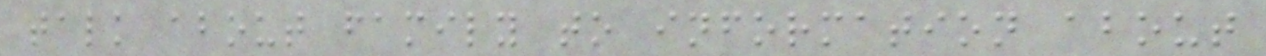talk about family to information about
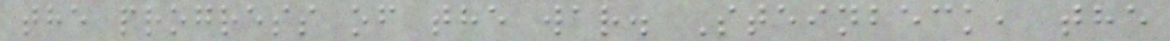the progress of the war. Steinbeck, the
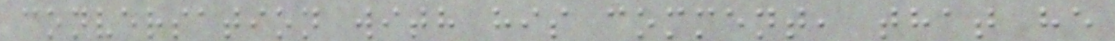conversation with his comment, that he
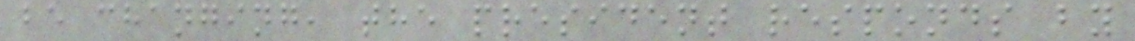be changing, the president responds by
